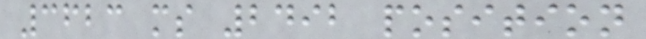3623 ms 2492 position
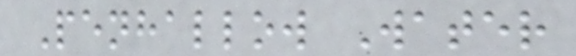Penhallow Water
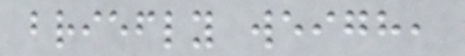briefly weigh,
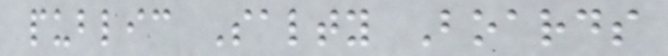public Salty Boards
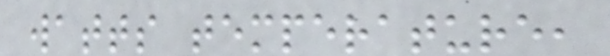watts temperature,
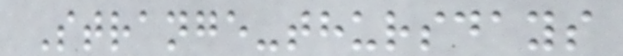Strange-thursdays
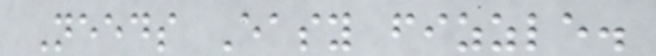Needs Easy fizzle.
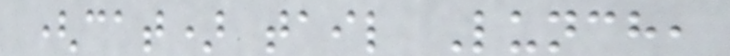(cat) tail Lunch,
